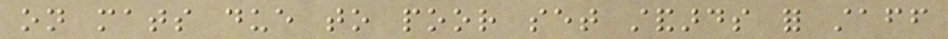on mats due to poor set standards for staff
